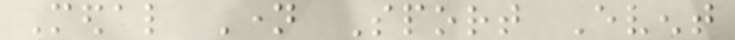Medal Name Sport Event
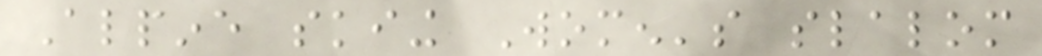Alpine skiing Women's slalom
